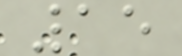15
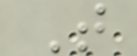T
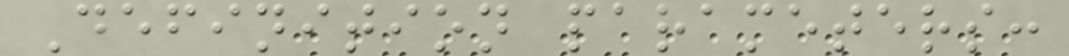Definition parameters:
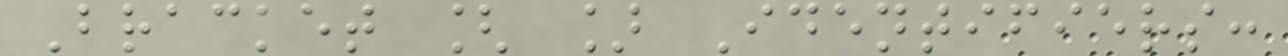Bracket [ ] Identifiers:
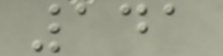141
